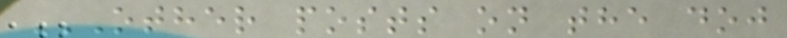OTHER POSTS ON THE DOJ
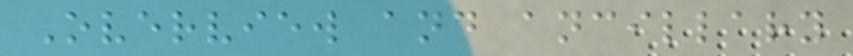Overview and ancillary
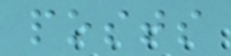posts
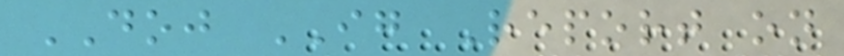DOJ IG Report on
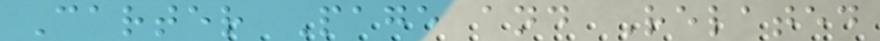Carter Page and Related
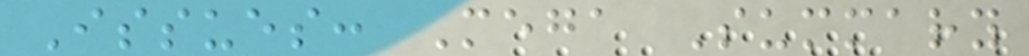Issues: Mega Summary
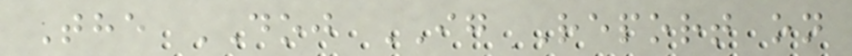The DOJ IG Report on
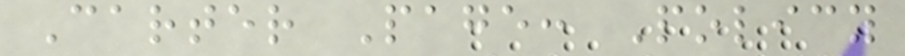Carter Page: Policy
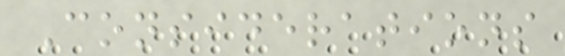Considerations
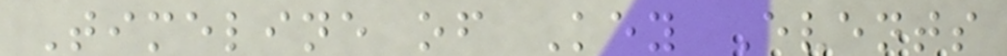Timeline of Key Events
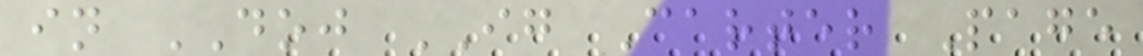in DOJ IG Carter Page
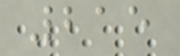215
